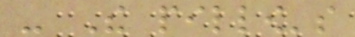- The pillow's
